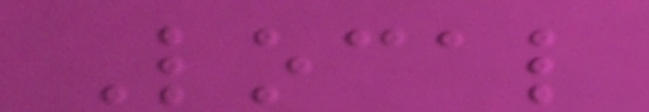Local
